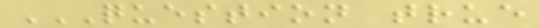QUESTION TRUE
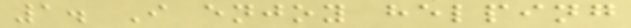1. I enjoy helping
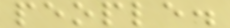people.
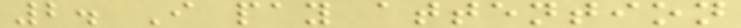2. I pay attention
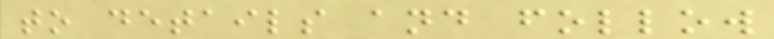to details and follow
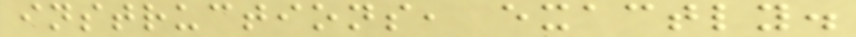instructions, exactly.
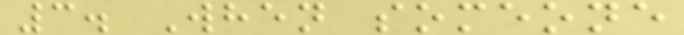3. When someone
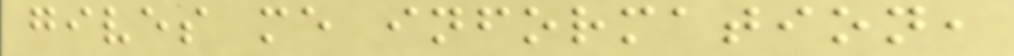gives me information,
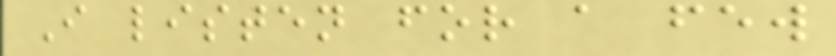I listen for a few
